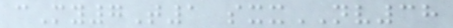cMy7T1 sxxNV38
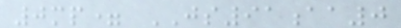0mp= JS91aa0
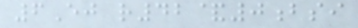6Ej r42&0bsi
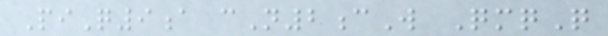PiQ9a cN2cW QmqQ
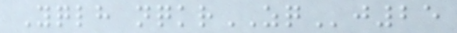Yqlh nqkrZQj25
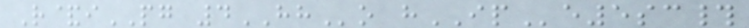R&iPG 4HHo hIPe5sc#
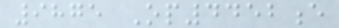9875 Op4452e
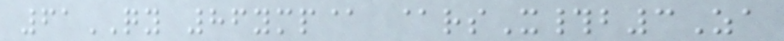61QY 86ymp@ @rsX#b3Za
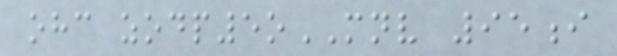ohc zodp5oMNV 95i
